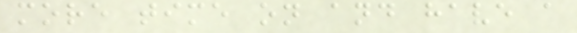more time on and have a
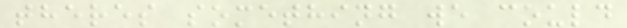theres something we could
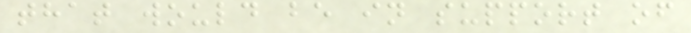that would be in support of
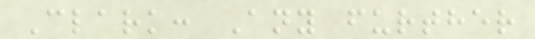Clark: Any further
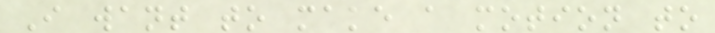I want to make a motion to
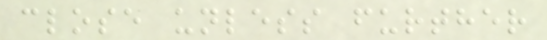close unless further
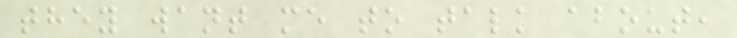they want me to talk about,
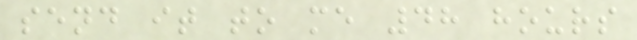send it to me 48 hours
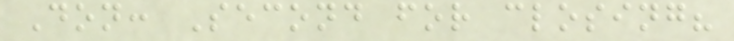Don: Second for closing?
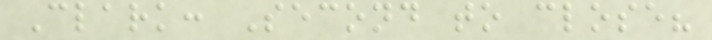Clark: Second to close?
